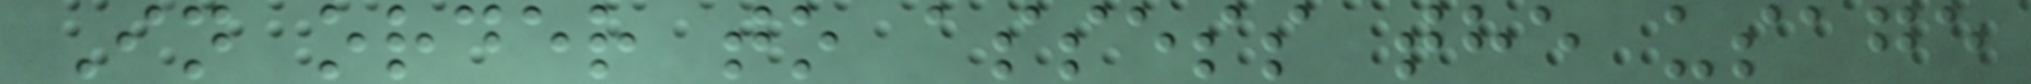In order to assess the usage
